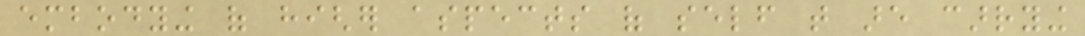embodying of higher aspects of self that are carrying
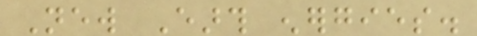New Earth energies.
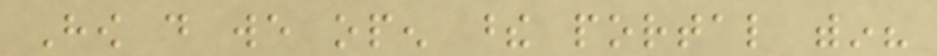How do we open these portal within?
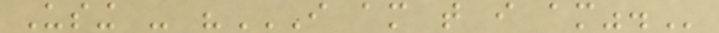Using - "I AM THAT I AM".
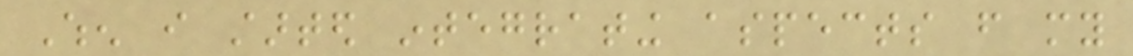When i started integrating aspects from my
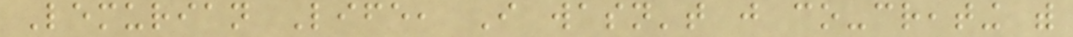Lemurian Life, I wasn't just co-creating with
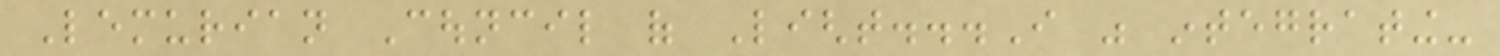Lemurian Council of Light...I was integrating-
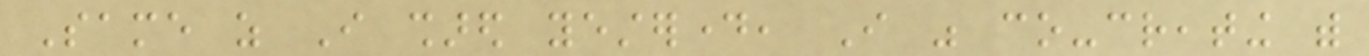Same as I shared yesterday, I was co-creating with
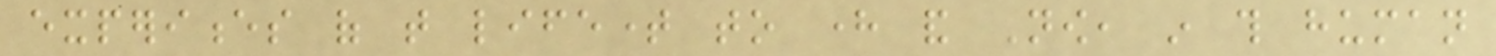experiences of that lifetime to here and Now, in this human
